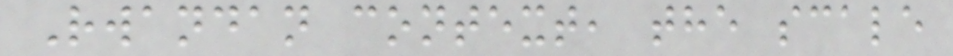Rwandan context, the scale
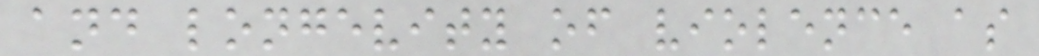and longevity of violence as
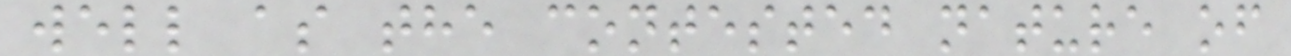well as the contested nature of
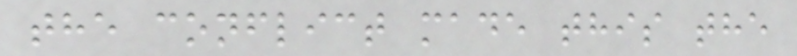the conflict made this the
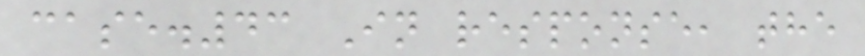case.43 In response, the
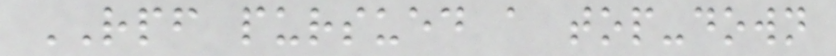RPF pursued a top-down
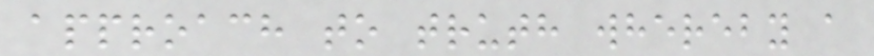approach to truth whereby a
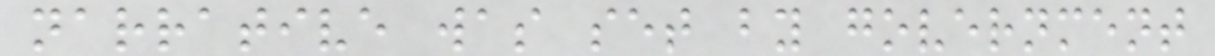narrative was set by government
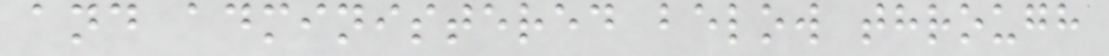and administered below through
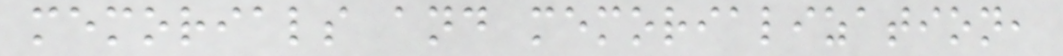memorials and memorialization,
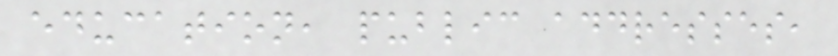education, public addresses,
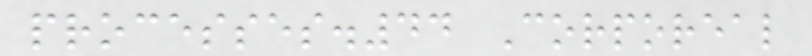processes.44 Corporeal
